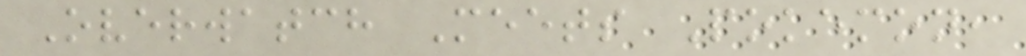Overwatch Meets Pokemon,
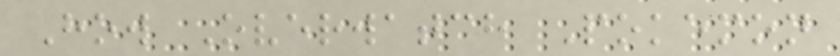How Overwatch Pokemon
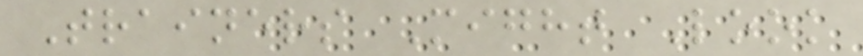Trainers Might Look
